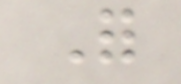For
